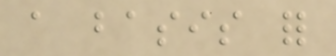a basis for
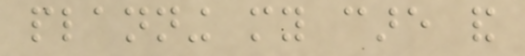planning my care and
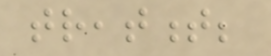treatment;
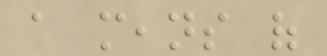a means of
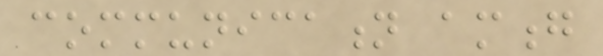communication among
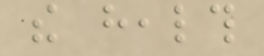the health
